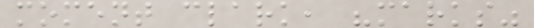moment clark, "marks"
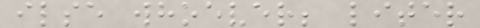ilse whoever; liter
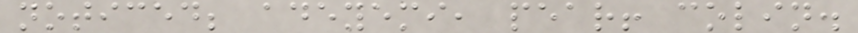noticed; adeyemi, pear! colin.
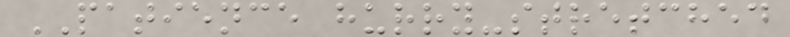PATIENCE hurry-stretched
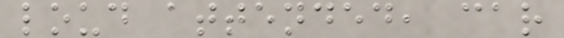loud attended, car
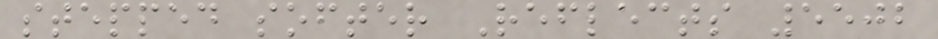stepped softer Reflects 5502
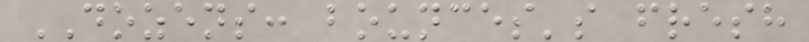DOZENS: bounces's fresh
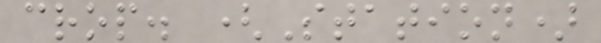crop. (Station)
